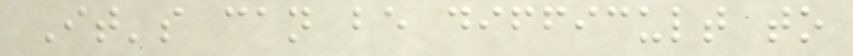It's can be difficult to
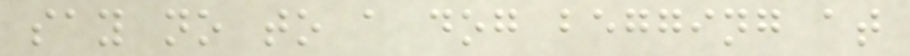say no to a dog begging at
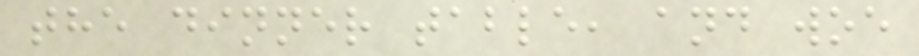the dinner table, and woe
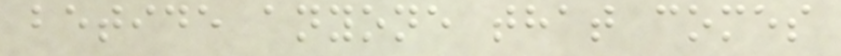betide anyone that comes
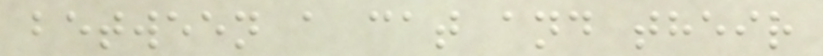between a cat and their
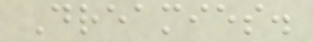Dreamies.
